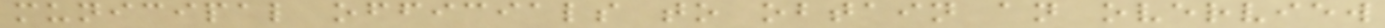municipal officials to obtain an overview
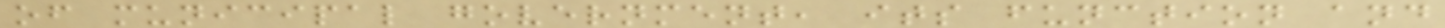of municipal government, its function and
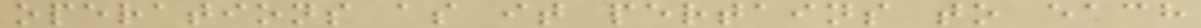operations as it pertains to each
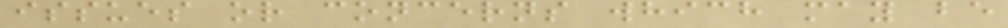issues or concerns which may be
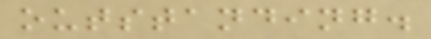outstanding.
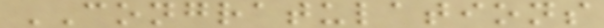CONGRATULATIONS
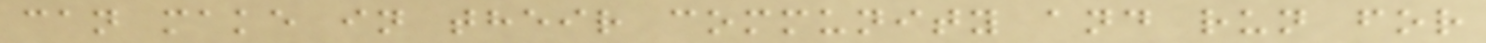can make in their community and run for
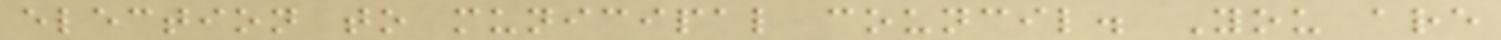election to municipal council. You are
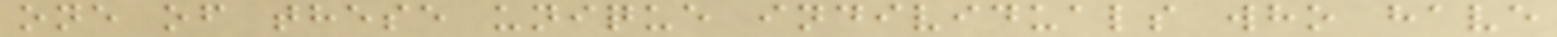one of these unique individuals who have
